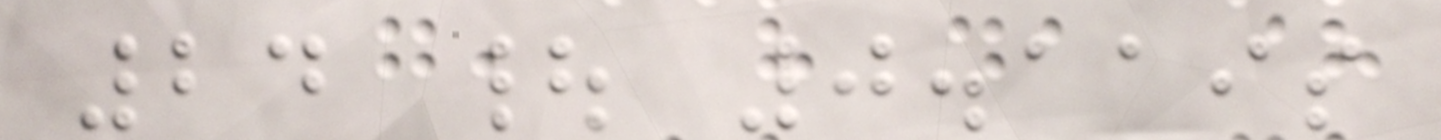24 | 0.119s
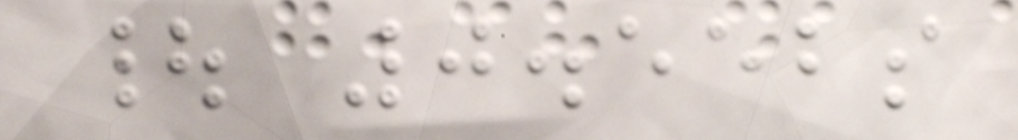| 0.552s
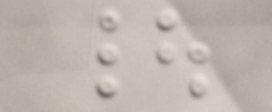|
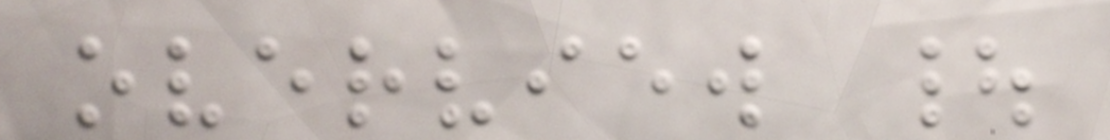overview |
